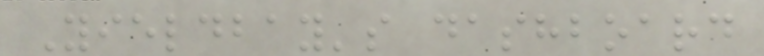Yieldbay's dashboard
